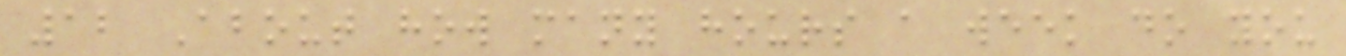12 About how many hours a week do you
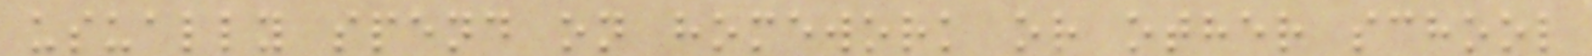usually spend on homework or other school
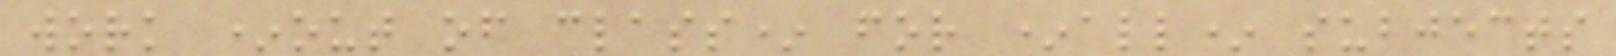work *out of class* for *all* subjects
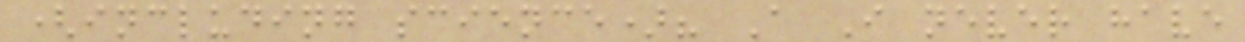(including science)? A I never have
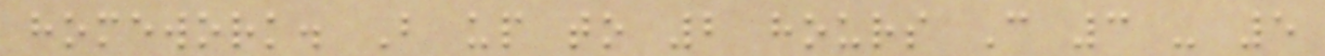homework. B up to 2 hours C 3 - 5
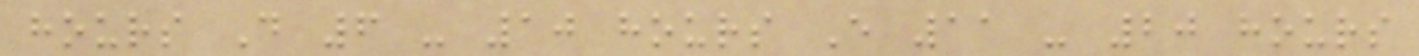hours D 6 - 10 hours E 11 - 20 hours
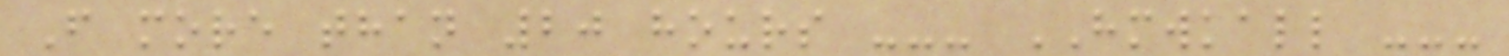F more than 20 hours --- HMWKALL ---
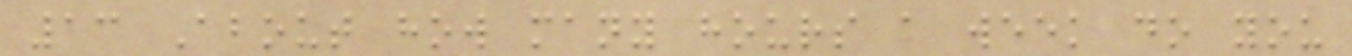13 About how many hours a week do you
